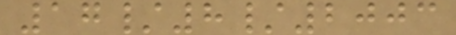17/8/2003
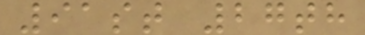91st 27th
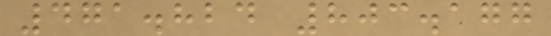471.824 803.177
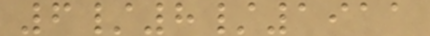6/8/1911
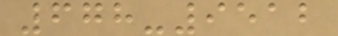678-9512
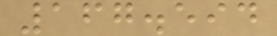167.594
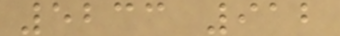5233 912
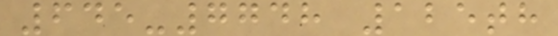645-7748 125th
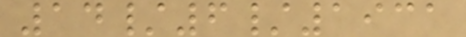14/6/1931
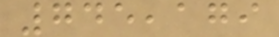745,179
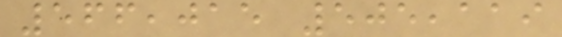566,015 505,119
